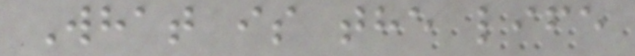What is the life
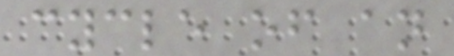cycle of an
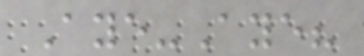Aye-Aye?
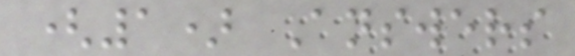(1) Answers
